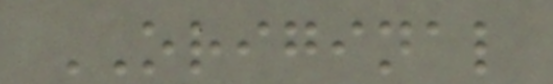ORIGINAL
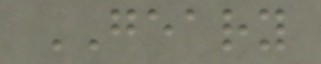GEARY
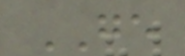GE
